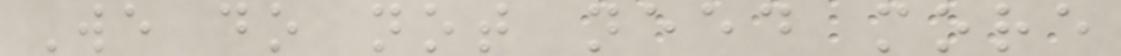We do not need more
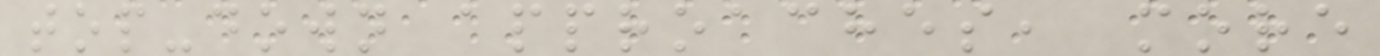top-down approaches, more
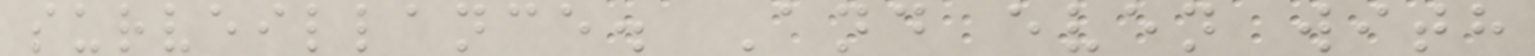surveillance. And even with
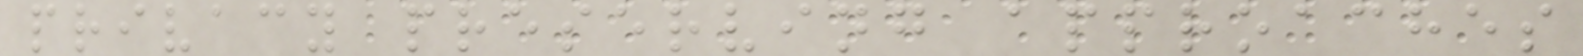privacy preserving approaches
